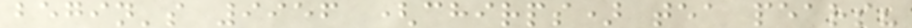begin's 9956 (chirps) tea pears?
